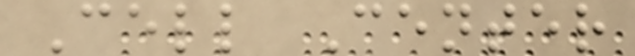Cell Center
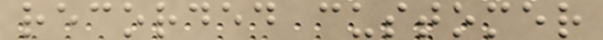recorded customer
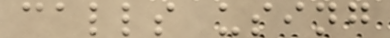calls using
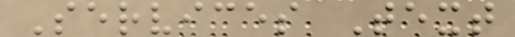Services Text
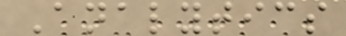Analytics
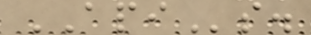APIs.
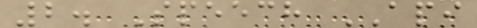2. Speech API
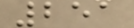251
